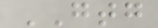GTG
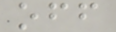off
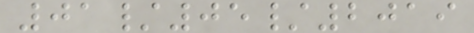01/05/2019
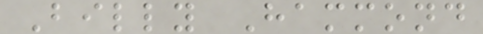Billy Hammond
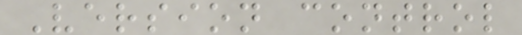Version control
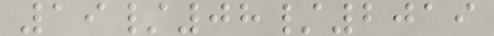19/08/2019
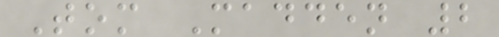Tom Madden 2
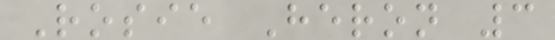Rosie Heron 3
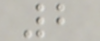2
